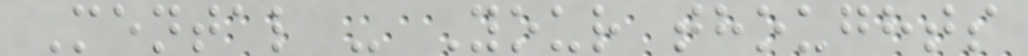Mental - Your thoughts
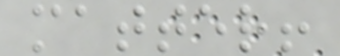matter!
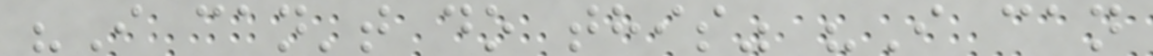"I can't do this" "I can
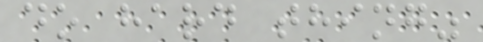do hard thing"
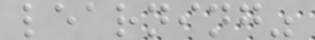learning"
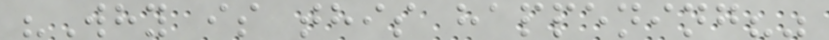"Why is this happening?"
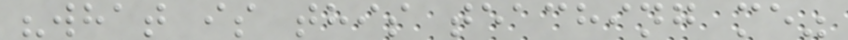"what is this teaching me"
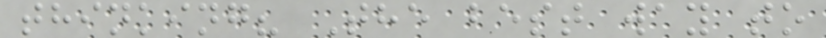thinking? The best way to
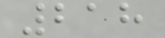218
